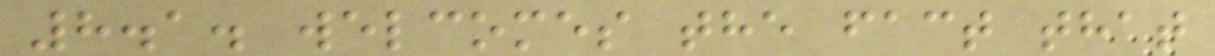8.1. welcomes the fact that
